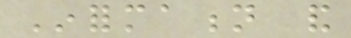Information and
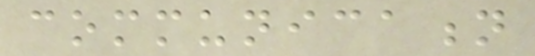communication
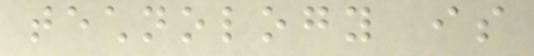technology is
